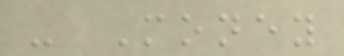- Money
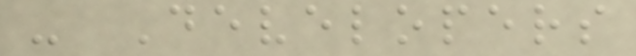- Developers
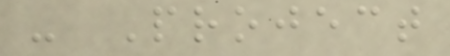- Project
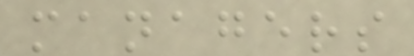managers
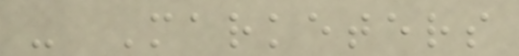- Marketers
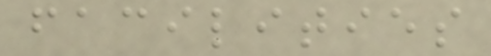facilities
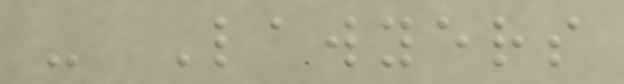- Lawyers
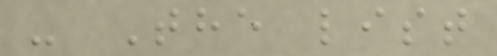- The list
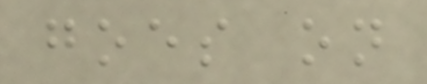goes on
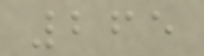265
